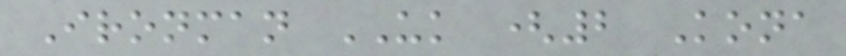Ironman UK (2 Kona
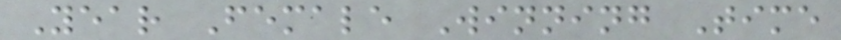Year Female Winning Time
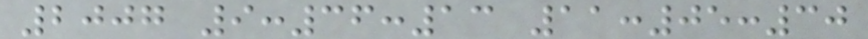2007 9:36:13 11:05:30
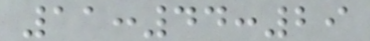11:44:29
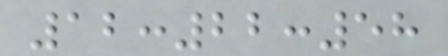12:22:58
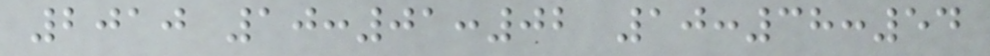2010 10:01:02 10:38:54
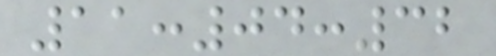11:04:32
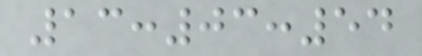13:03:54
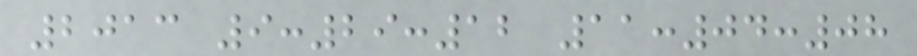2013 9:29:12 11:04:08
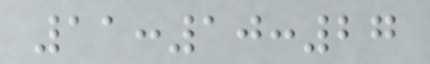11:10:27
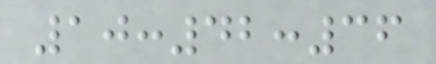10:42:36
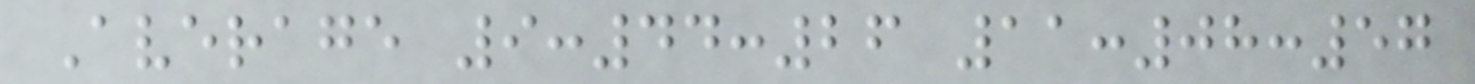Average 9:44:26 11:08:57
